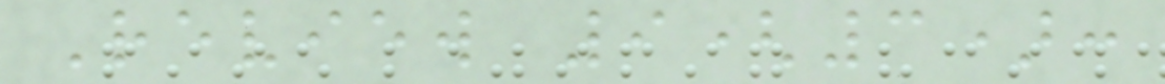Review 9(3):
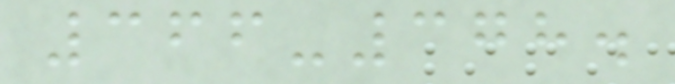366-378.
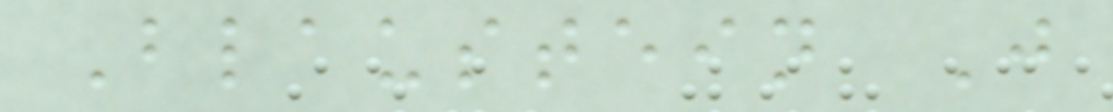Blaustein J
